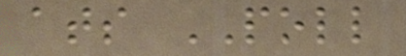ats POLL
